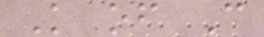K of C
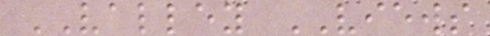VALLEY VIEWS
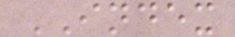INDEX
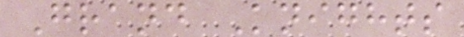Grand Knights
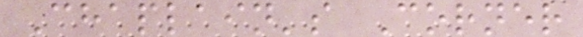Chaplain's Corner
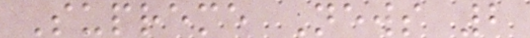Supreme News 2
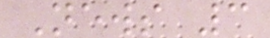News 3
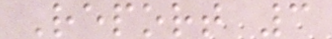Report 3
